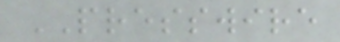PRESSWIRE
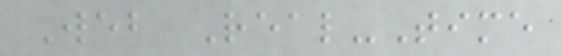Web Real-Time
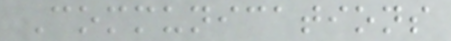Communications
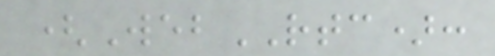(WebRTC):
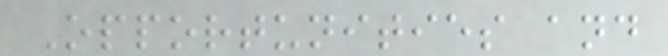Opportunities and
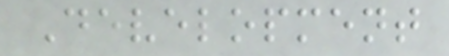Development
